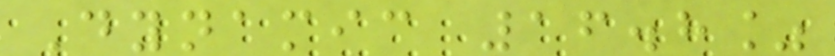Dynamic 16.8%
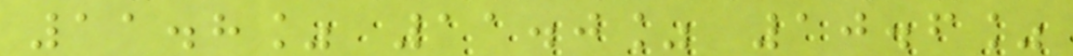11.8% 11.0% 10.6%
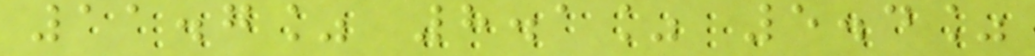11.7% 8.1% 5.4%
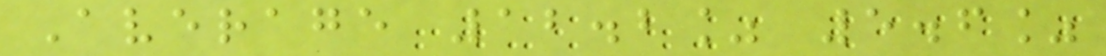Average 12.2% 5.6%
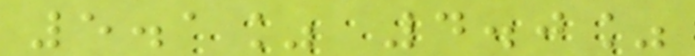5.1% 4.0%
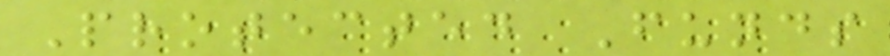Protected Funds
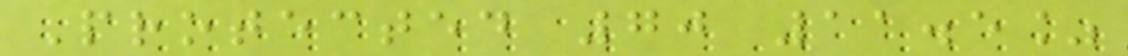Protected 70 11.5%
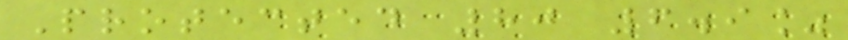Protected 80 6.9%
